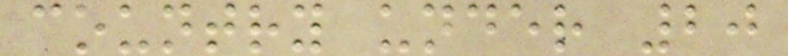country under 20
